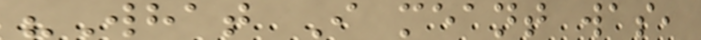"What I meant was,
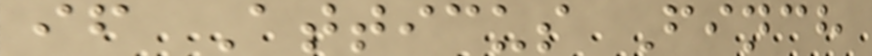if Atticus Finch
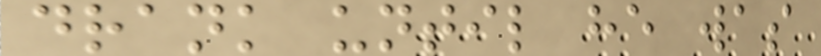drank until he was
